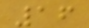16
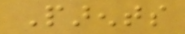Parents
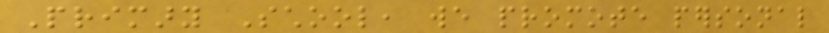Primary School, we promote personal
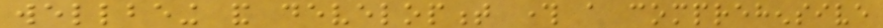wellbeing and development through a comprehensive
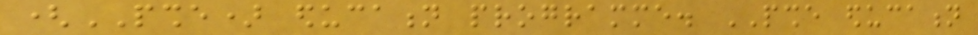(PSHE) education programme. PSHE education
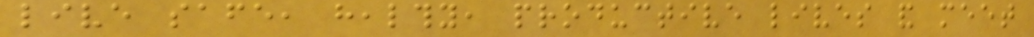live safe, healthy, productive lives and meet
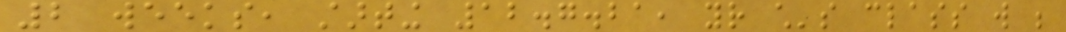2 weeks, starting 12.7.21, your child's class will be
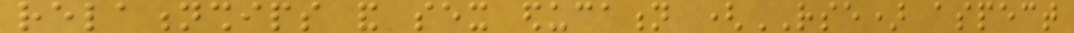relationships and sex education (RSE) aspect
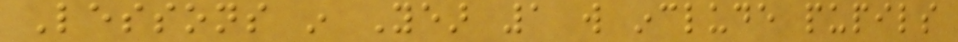Lessons in Year 1 will include pupils
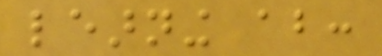learning about:
